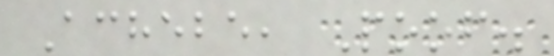Achebe, Poof.
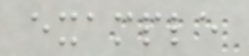example
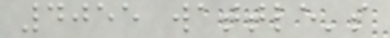4055 wattle's
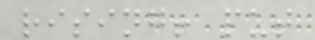rising! put
